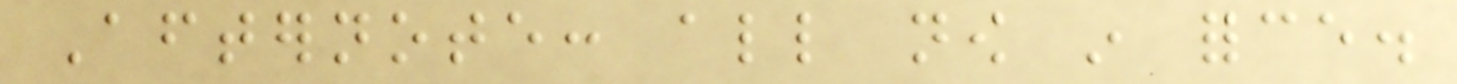Afternote: all now in force.
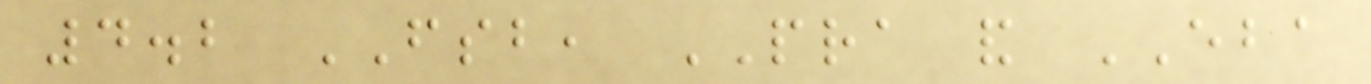4.2 FSB, PRA and EBA
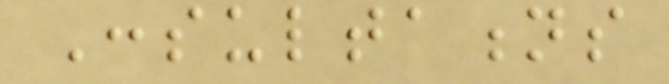Consultations
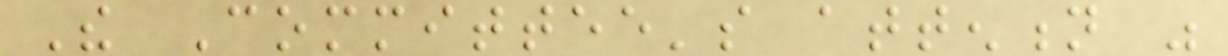The Committee's attention was
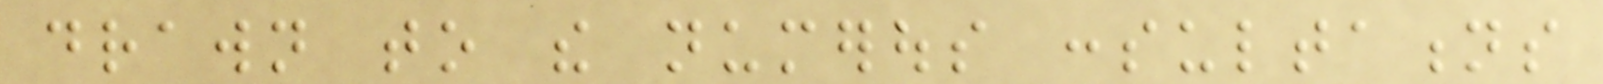drawn to the numerous consultations
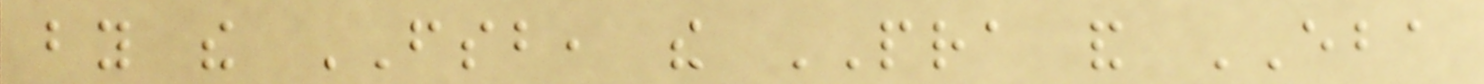by the FSB, the PRA and EBA
